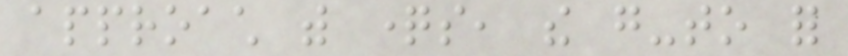approach with questions, the go-to for
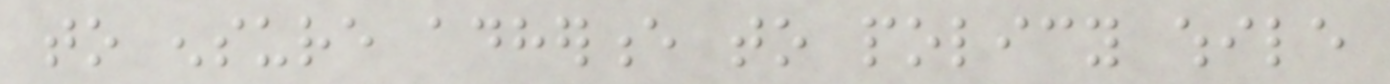to ensure adherence to policy while
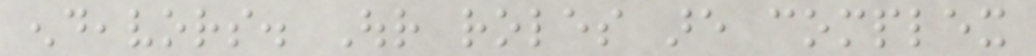endeavors. Our roles are complex
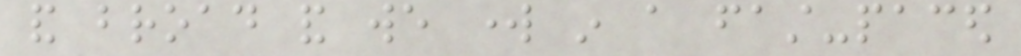and broad and we work in a fast-paced
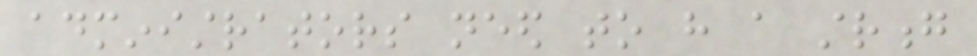administrators need to have a strong
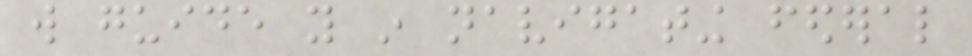will guide you in navigating federal
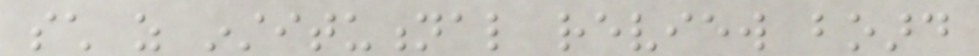such as institutional review board
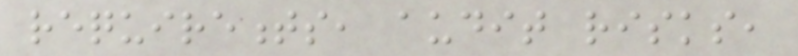requirements, audit risks,
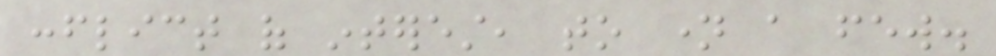conflict of interest, to name a few.
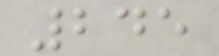245
